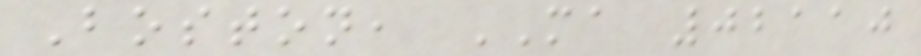Boston, MA 02110
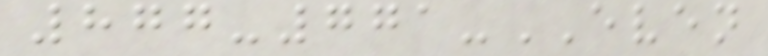877-771-EVEN
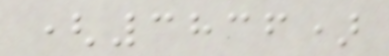(3836)
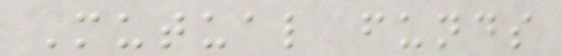Mutual funds
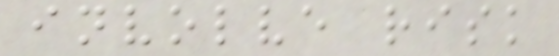involve risk
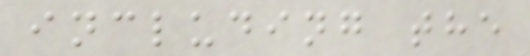including the
